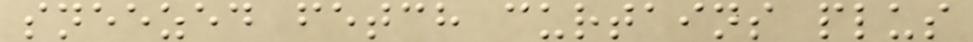sneezed fetch curtains plus
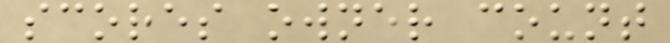scores owner count
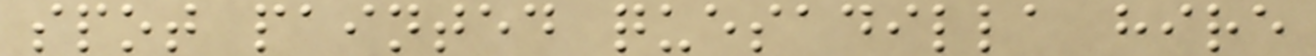spot painted quesadilla hire
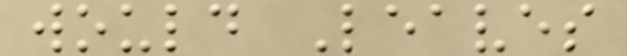would Leaves
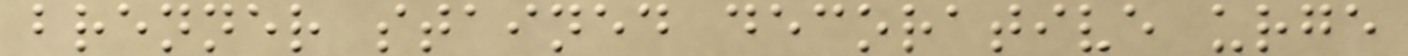brenner stained decorative urge
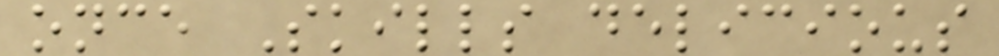once Skills delicious
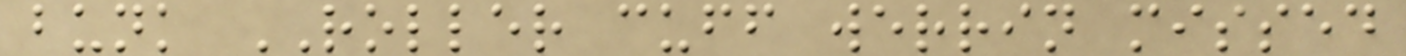bunk ROLLER cuff werrin missed
